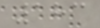183
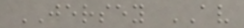JERSEY AV
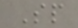Sp
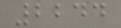2244
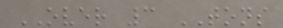OVER 3 TONS
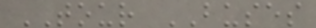TOUR BUSES
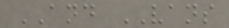AND VANS
